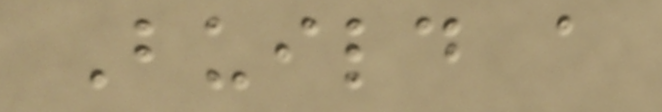Build a
